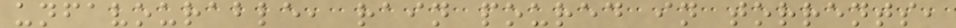unfavourable, rain poured in torrents,
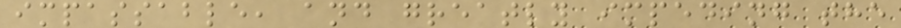impassable, and greatly impeding the
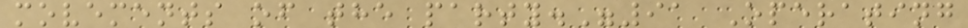movements of the party."91 Operating
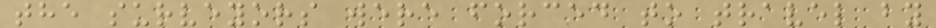the surveyors were forced to travel by
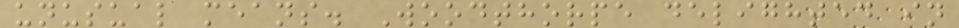unusual means. Woodthorpe delighted in
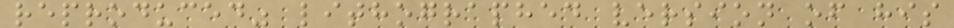reproduced" lithographed version of his
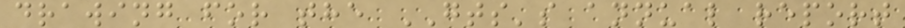drawing for the GTS's annual report
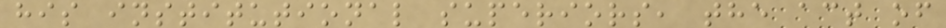his institutional superiors, the act of
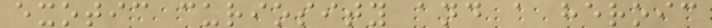exotic curiosity and a heroic
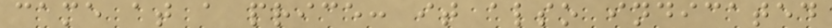came at a price: it also indicated
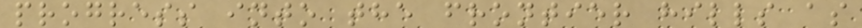progress into the frontier hills as
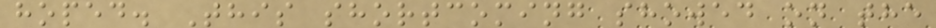hoped. This shortcoming showed on the
